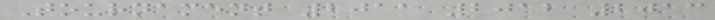Tournament 2011 2012 2013
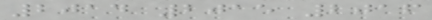2014 2015 2016
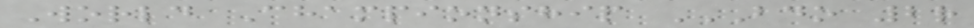World Championship BDO 2R
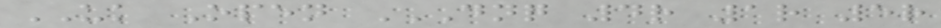UK Open DNQ 4R 1R 5R
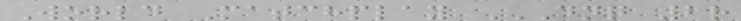World Matchplay DNQ 2R
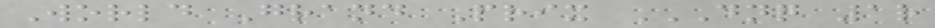World Grand Prix DNQ 1R
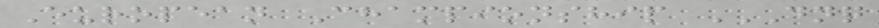European Championship DNQ
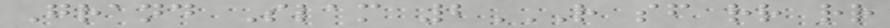Grand Slam 2R SF RR RR
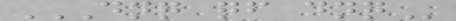DNQ QF DNQ
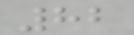82
